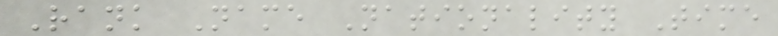Rank Name Nationality Time
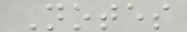Notes
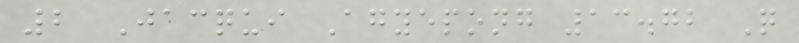2 Jacqui Agyepong 13.72 Q
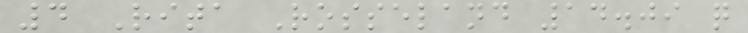4 Rita Rosseland 14.09 q
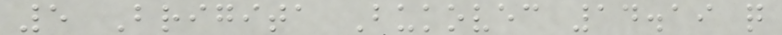5 Brigita Bukovec 14.19 q
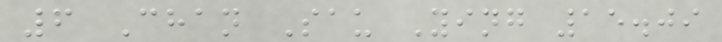6 Chan Sau Ying 15.09
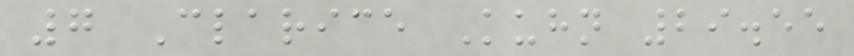7 Clarice Kuhn 29.55
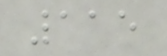115
